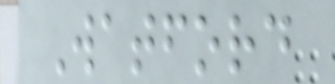Watford
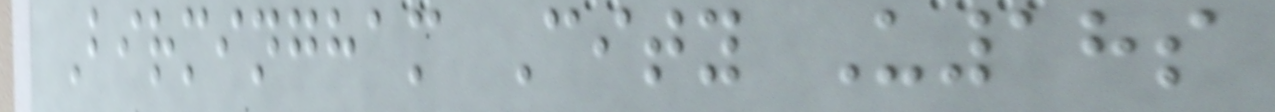Birmingham City U18s
